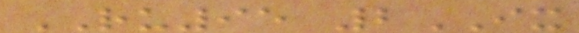RU95 2IX
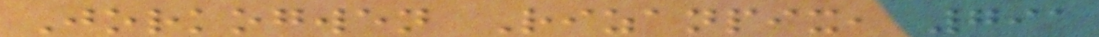Jorkogwen Rizanpix, 791
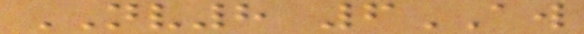NV8 6AW
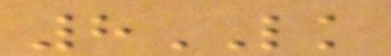8LK
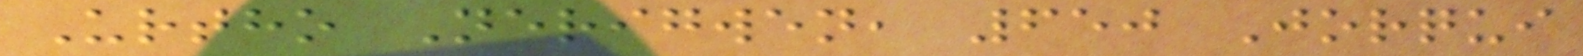Urtho Nerigwen, 650 Jorqui
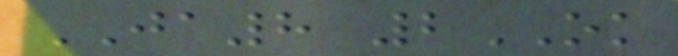JA8 2OK
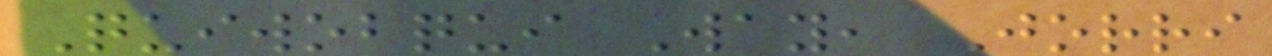Quiwobqui Way, Jorri
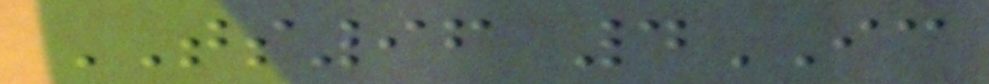TS96 4IC
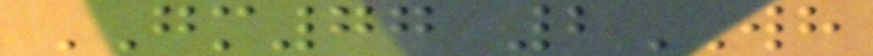GM77 2WH
